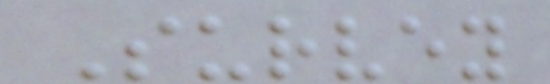Survey
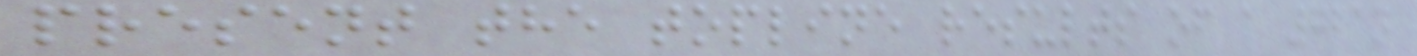present the topline results of a 721n
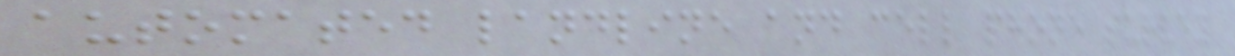automated landline and cell phone survey
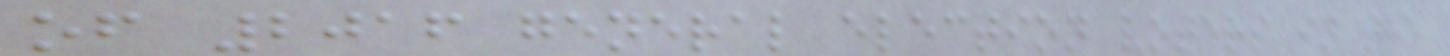of 2016 general election voters in the
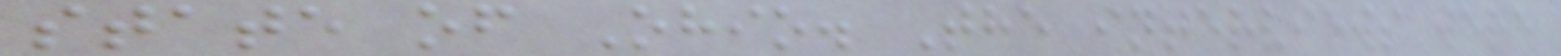state of Ohio. The interviews were
